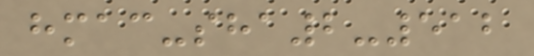hmac-sha2-512
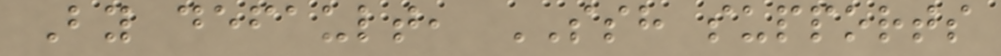By default, SSH supports
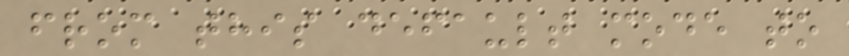from this default mode to
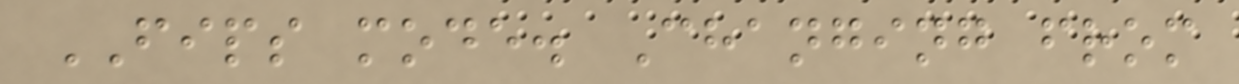FIPS mode. Changing from
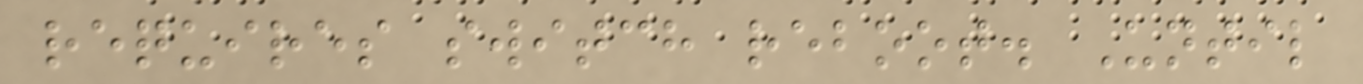requires switch reboot. Until
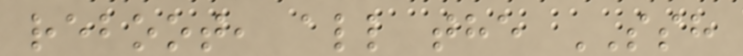reboot, all the SSH
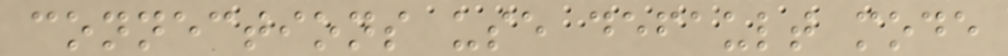connections use default mode
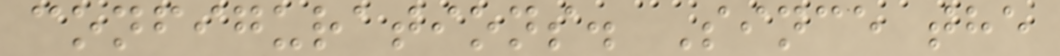configurations. Since the
